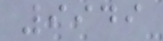9949
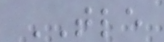TLE
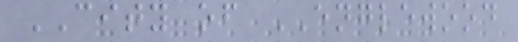CITY of ENGLEWOOD
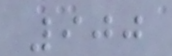900
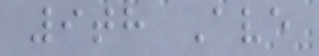9th Ave
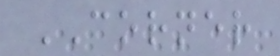CORNER
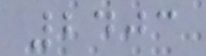2403
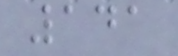141
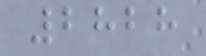2828
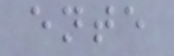ente
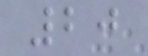20
